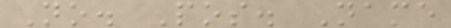No. Pos. Name
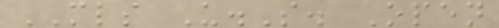MLS U.S. Open
